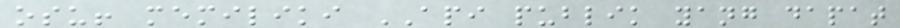osu! memiliki API publik yang dapat
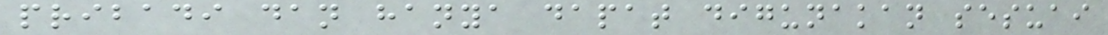pribadi dan hanya dapat digunakan sesuai
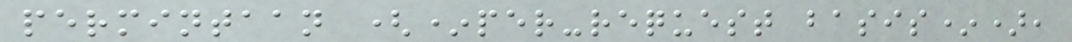permintaan (*per-request basis*),
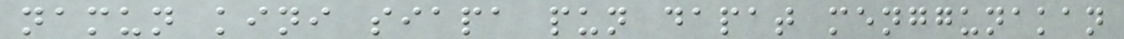namun kini siapa pun dapat menggunakan
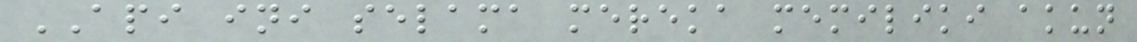API ini selama mereka memiliki akun
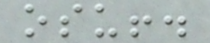osu!.
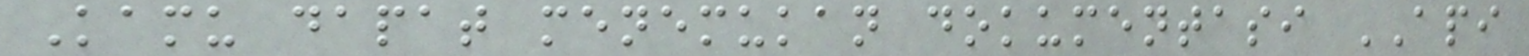Kamu dapat menemukan dokumentasi API
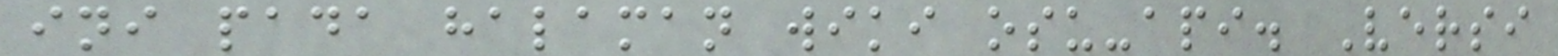ini pada halaman wiki osu-api. Versi
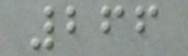266
